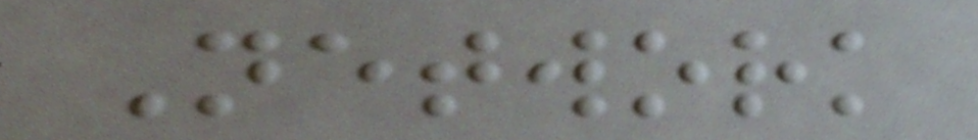Network
